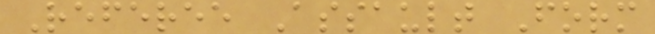Referee Assault Form
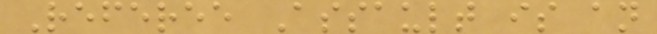Referee Assault is an
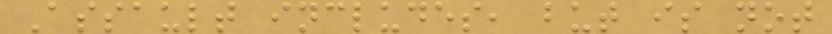Assault includes, but is not
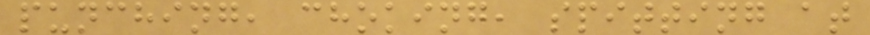punching, choking, spitting at
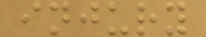injury
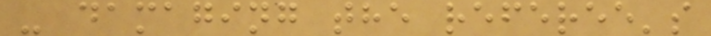- damaging the referee's
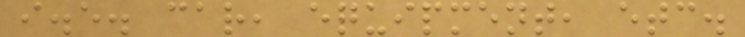i.e. car, equipment, etc.
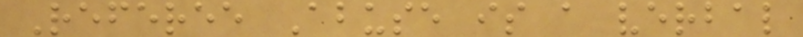Referee Abuse is a verbal
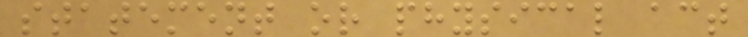statement or physical act
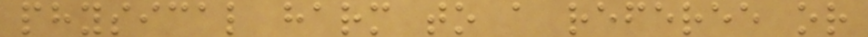physical harm to a referee or
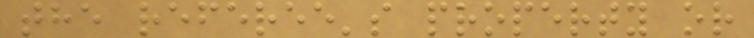the referee's property or
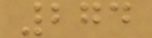274
